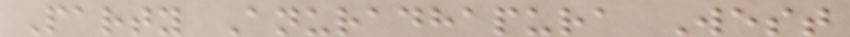Party Anuradhapura West
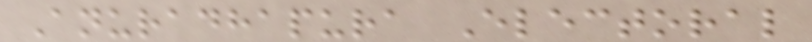Anuradhapura Electoral
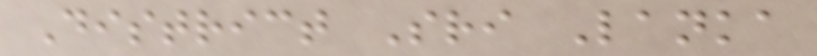District Sri Lanka
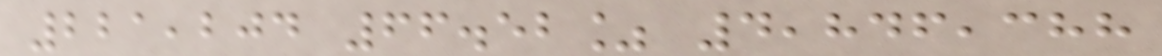221,204 66.52% 4,846,388
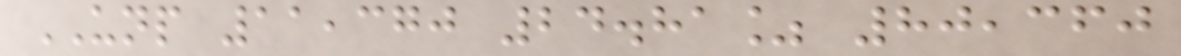UNP 11,370 24.81% 80,360
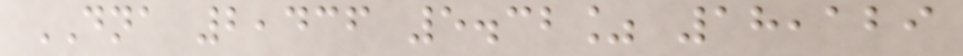DNA 2,436 5.32% 18,129
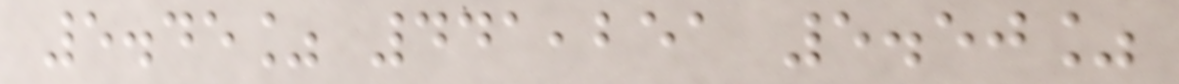5.45% 441,251 5.50%
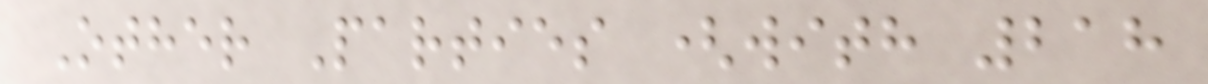Other Parties (with 218
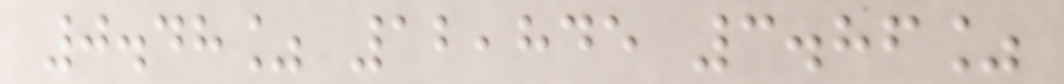0.48% 12,845 3.86%
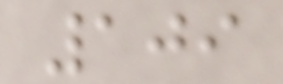109
